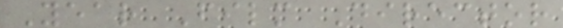Year Film Director
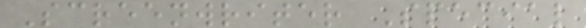Screenwriter Special
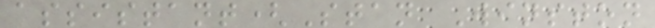assistant(Stan Winston
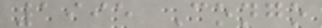1995 Congo
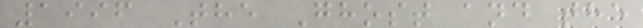1996 The Ghost and the
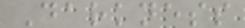Darkness
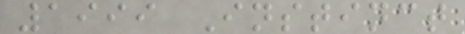1999 Instinct
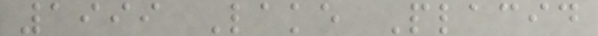1999 Lake Placid
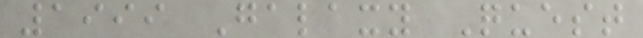1999 Galaxy Quest
